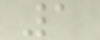1
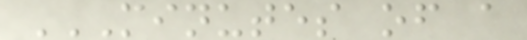MINUTES OF A
